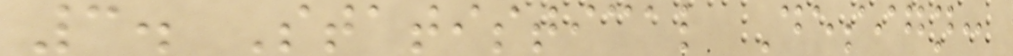3. Statistical Design:
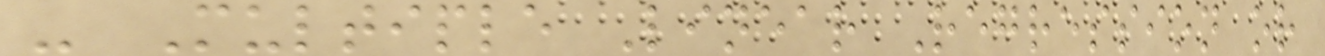- Multiple Linear Regression or
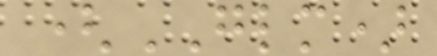(GLM)
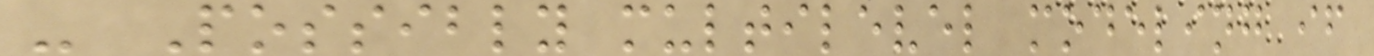- Possibly multilevel modeling if
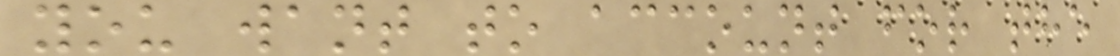you want to account for the
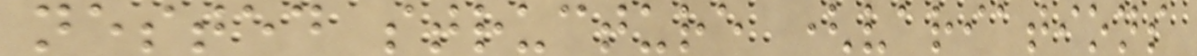nested structure (variations
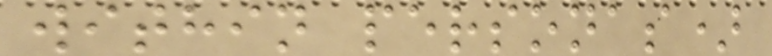within personas)
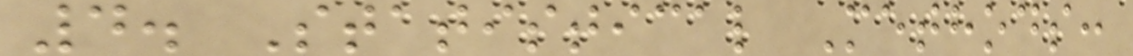4. Statistical Methods:
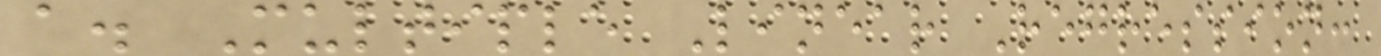a. Multiple Linear Regression:
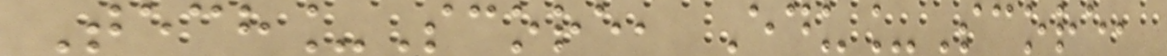Tech_Score, Edu_Score,
